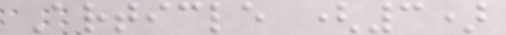Article (3)
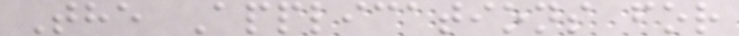The Applications for
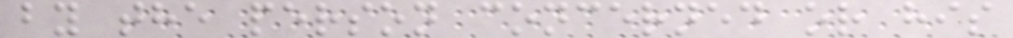by the person concerned or his
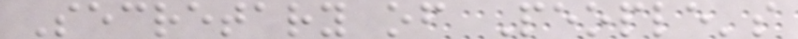Secretary of People's
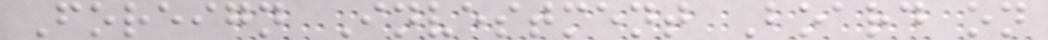Foreign Investment Board on
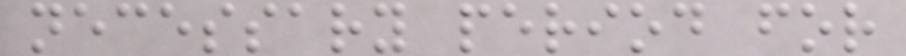necessary period for
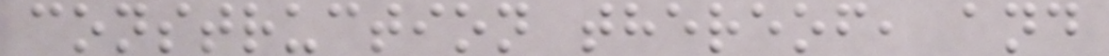construction thereof, and
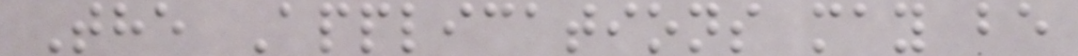The Applications may be
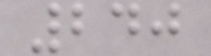240
